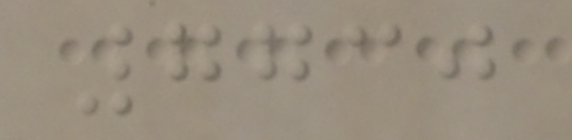7730
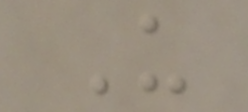U
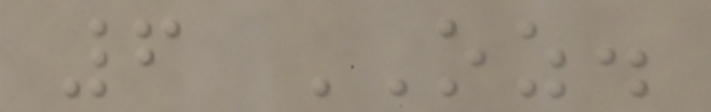6 OZ.
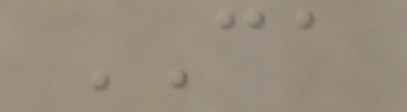CA
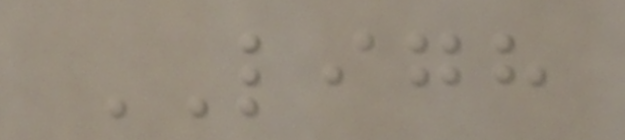LIGH
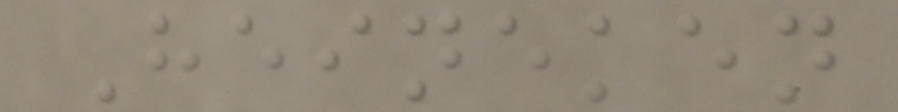Heineken
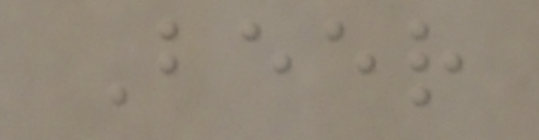Beer
